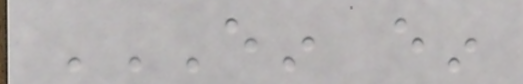EIN EIN
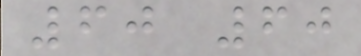60 60
